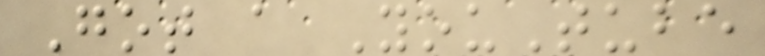Got a YouTube
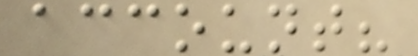account?
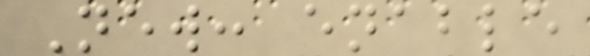New: enable
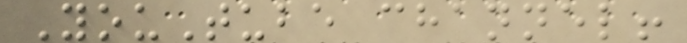YouTube channel!
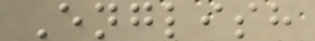English
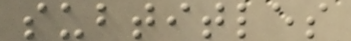subtitles
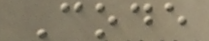Code
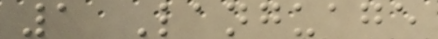1 Language
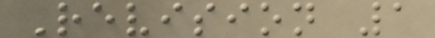Revision 1
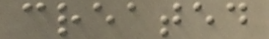created
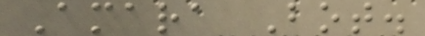Amara Bot.
